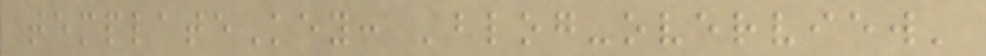templateKey: 'blog-overview'
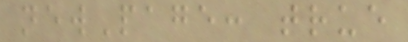newPage: true
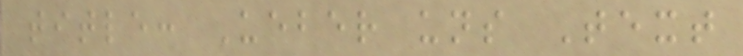title: Ueber uns Text
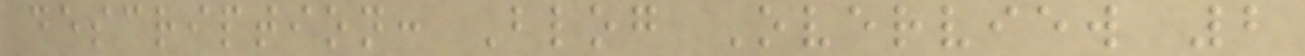description: Blog Overview 2
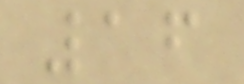16
